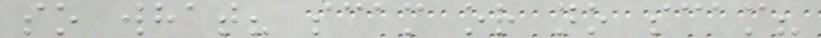so what? scam or no scam?
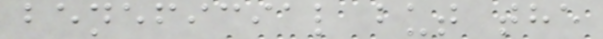beneficial but the
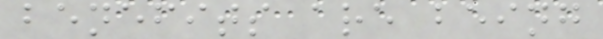benefits are being
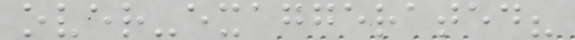over-exaggerated?
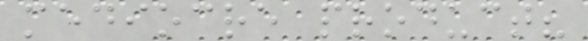mediocre product?
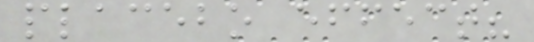placebo effect?
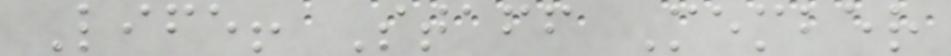Life! Staff Member
